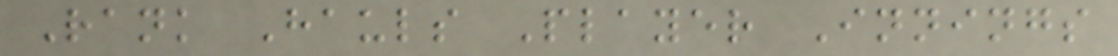Rank Hauls Player Innings
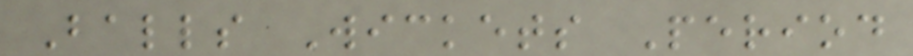Balls Wickets Period
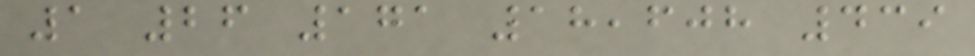1 26 171 18,608 439
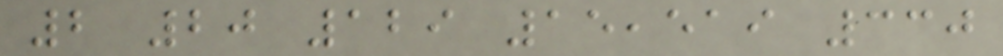2 20 129 15,519 330
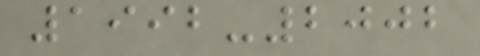1992-2002
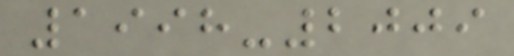1998-2009
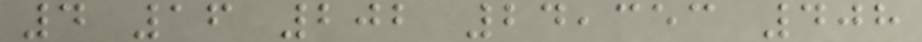4 16 202 24,353 408
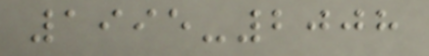1995-2008
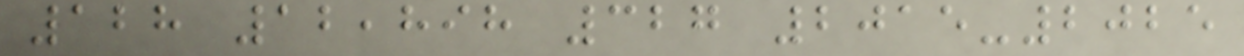128 12,898 327 2015-2025
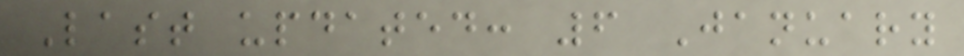Last updated: 6 January
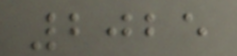2025
